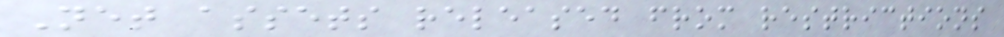Net assets released from restrictions
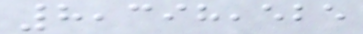8,398,525
